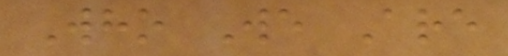Who We Are
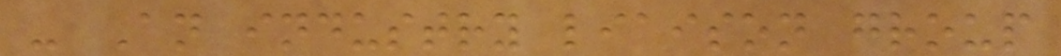- An industry liaison group
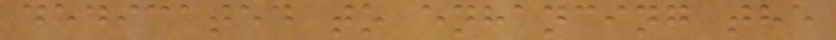dedicated to enhancing the
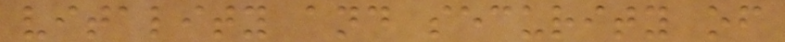vitality and security of
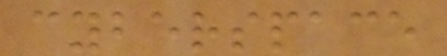cyberspace
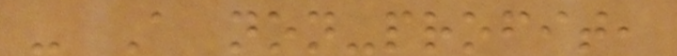- A non-profit,
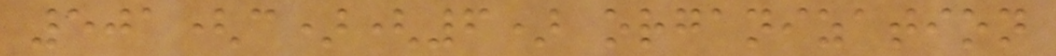501(c)(6) organization
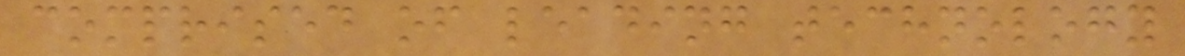comprised of leading technology
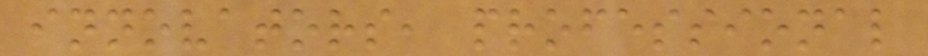innovators, professional
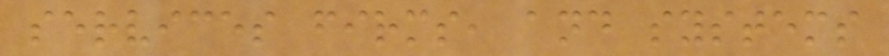services firms, and systems
